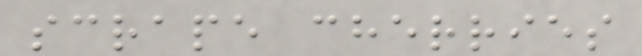scrape cherries
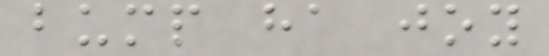bump ha joy
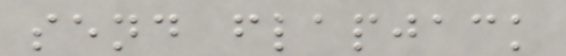send flapjack
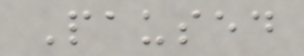Paused
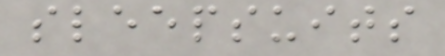sleepsuits
